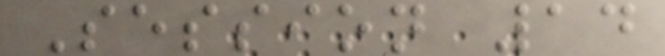Session 14
